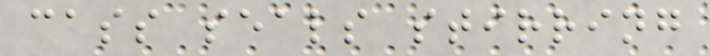cass seals stirring
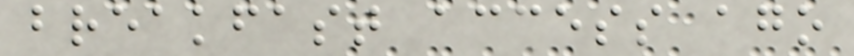breakfast access ago
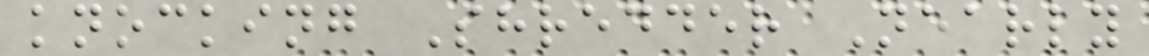knocking Shredder Nearly
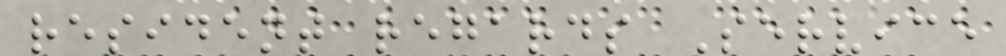resident regards Service
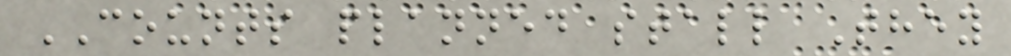COUNTS planned stall They
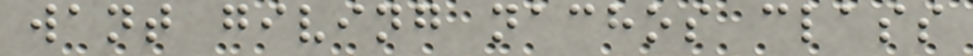want giving nachos class
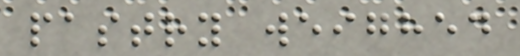pastry weighed
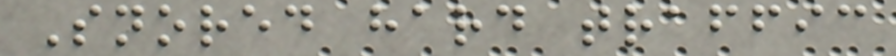Snored hard traffic
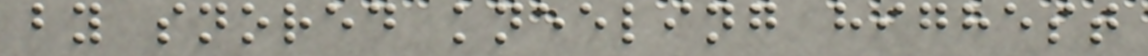by snored kneeling highest
